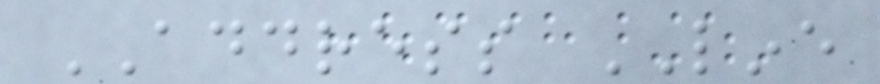ADDRESS LINE
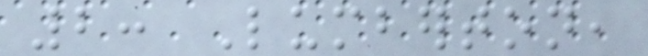2: Lumberton,
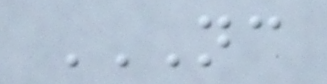NC
